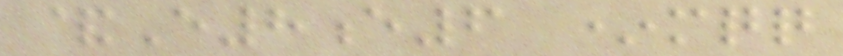&E8e6 *mqq
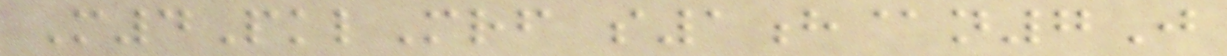M4PklMrf s1h@n7J
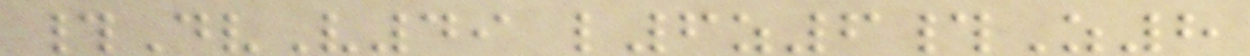#DvV49 l6z6#Z8
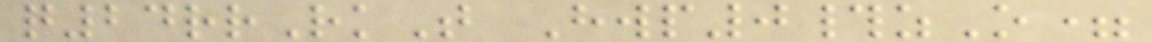q24rrRkT Hwp0#zO=
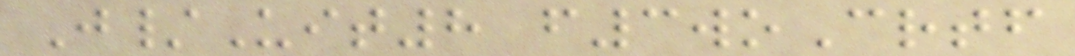J/Uit8 f3woCrtf
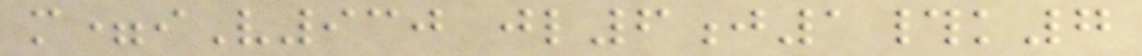m=iV930 jl6j1#k7
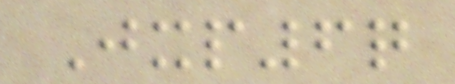Jxp6q
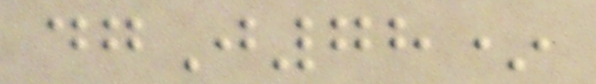dgJ78*
